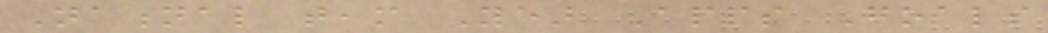National team Year Apps Goals
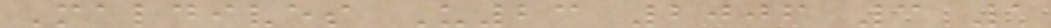Maldives U23 2006 3 1
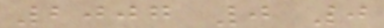2007 0 0
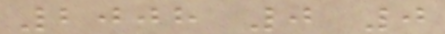2008 0 0
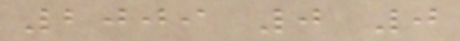2009 0 0
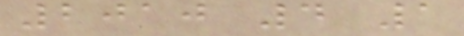2010 4 1
